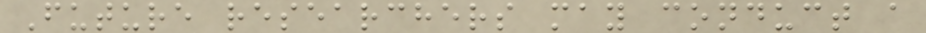Future researchers may conduct a
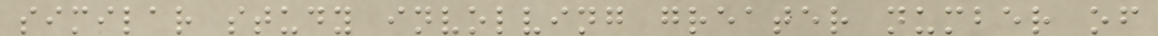similar study involving greater number of
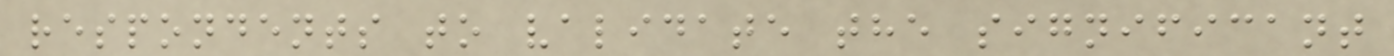respondents to validate the significant
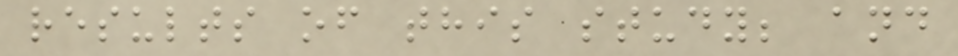results of this study; and
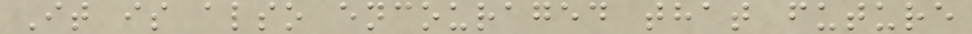It is also encouraged that future
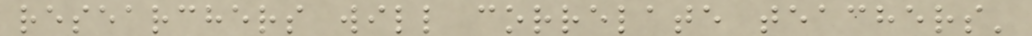researchers will correlate teachers'
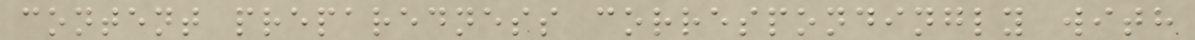content preparedness correspondingly with
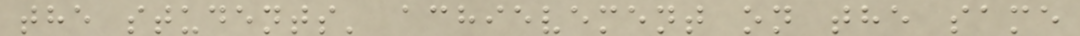the students' achievement on the same
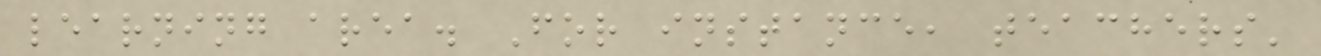learning area. For instance, teachers'
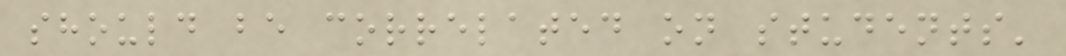should be correlated on students'
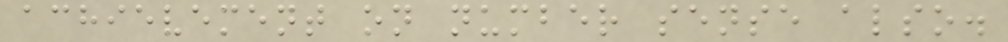achievement on number sense also.
